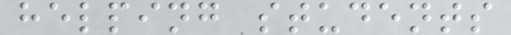helping students
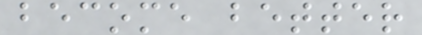become better
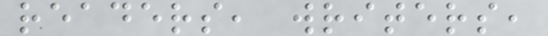readers, writers,
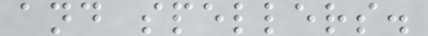and spellers.
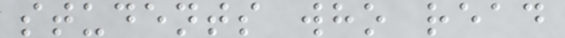students who read
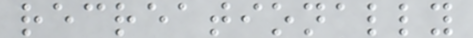recreationally
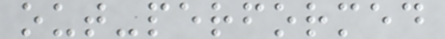out-performed
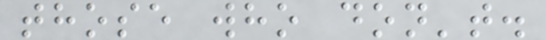those who don't.
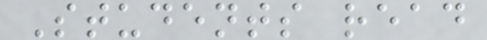Students read
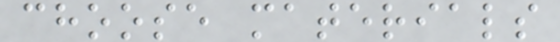choose materials
